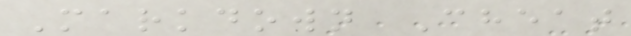Markdown Cheat
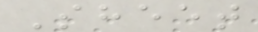Sheet
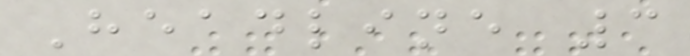Headline 3
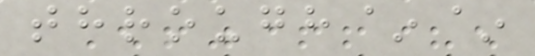through~~
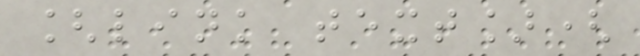[link text](
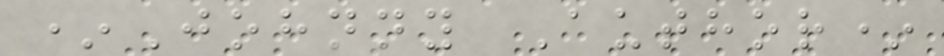*Johnny Author*
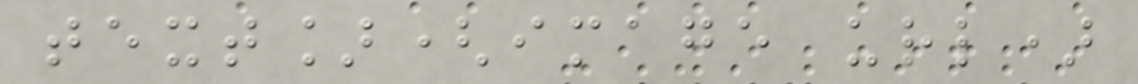text](image url)
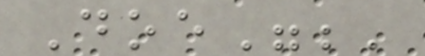Doe";'
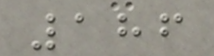186
